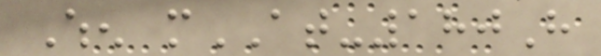When mAT-180H
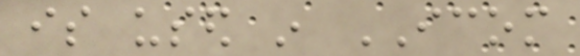is used in ICOM
